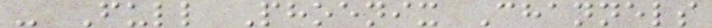- Full Phoenix Channels
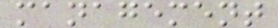management
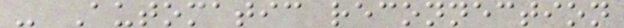- Automatic reconnection
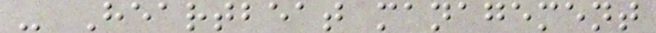- Heartbeat management
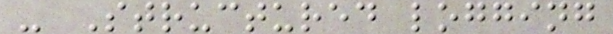- Structured logging
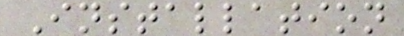Installation
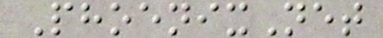PhoenixNet
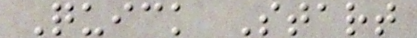Quick Start
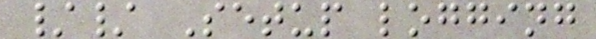// Setup logging
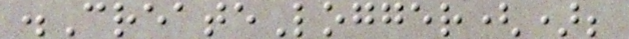.CreateLogger();
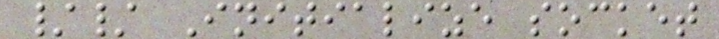// Initialize socket
